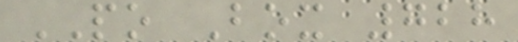PO Box 728
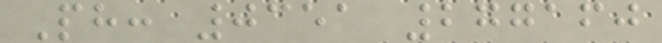Ph: 0351 277160
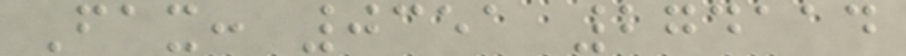Fax: 0351 274114
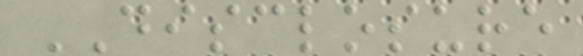DISCLOSURE
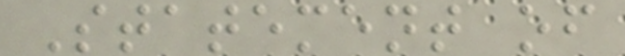Statement of
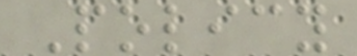Policy
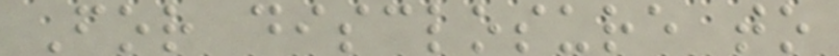For disclosure to
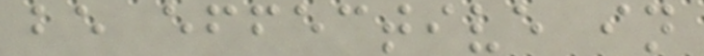be effective in
